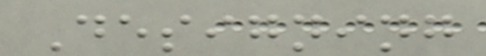Designing
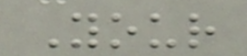Your
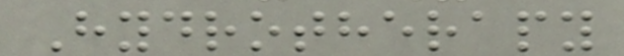Hydrotherapy
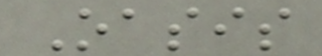Oasis
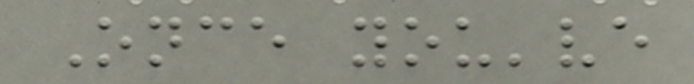Once you've
